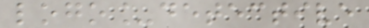logo_detective
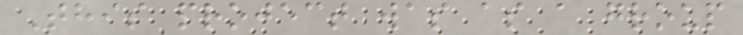This project was as a group
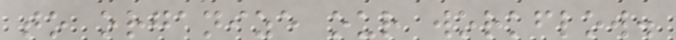to organize our workflow.
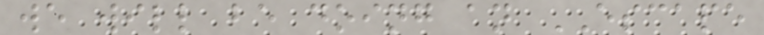we will be doing an ESCAPE
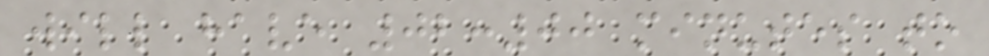will have 02:00 minutes to
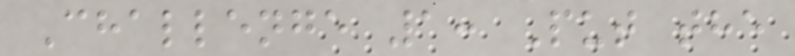Challenge 1: Put the
